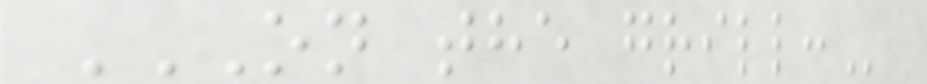ON THE GRILL:
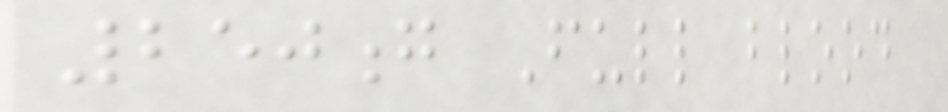250g Full blood
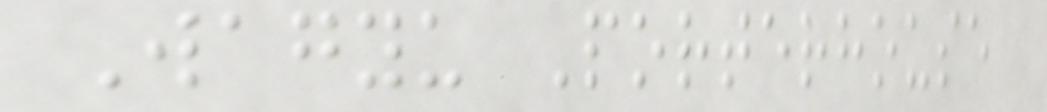Wagyu Porterhouse
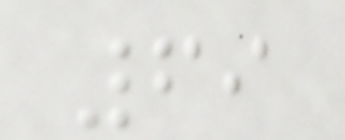69
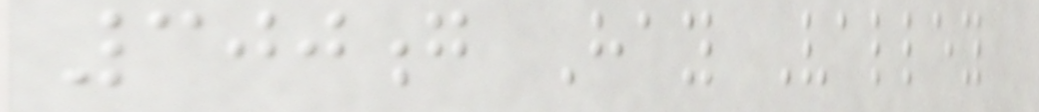300g Hay Valley
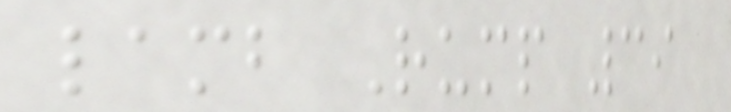lamb Rump 39
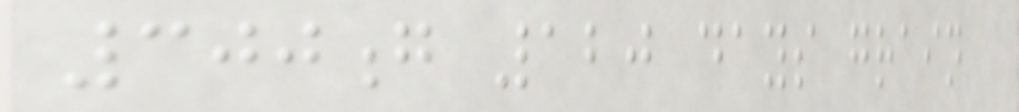300g 120 days grain
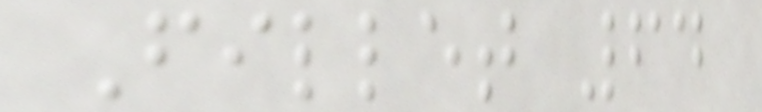Fillet 64
